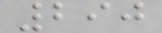290
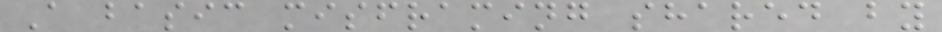A basic misframing shared by
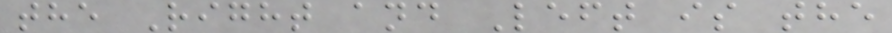the Right and Left is the
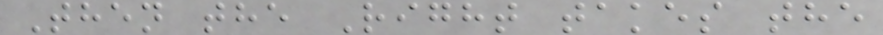Then the Right takes the
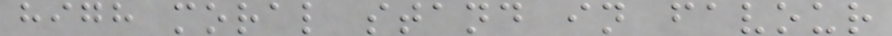high moral stand in favour
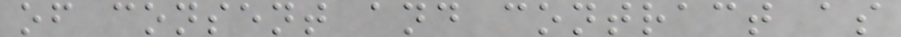of consent and contract as
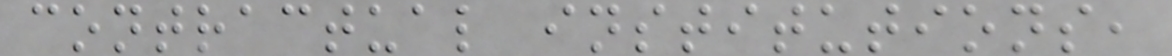contractual institutions,
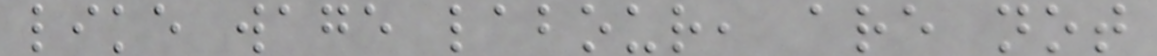like wage labour, are not
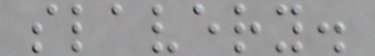slavery.
